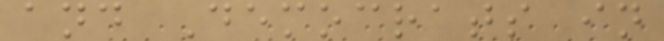and Democrats in
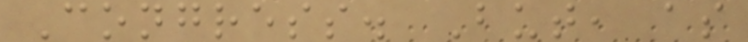Congress. But, as
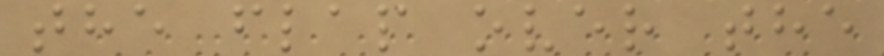the flap over the
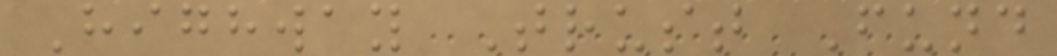Highway Trust Fund
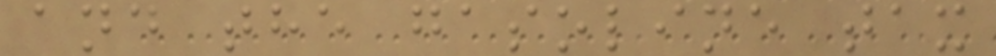and the gasoline tax
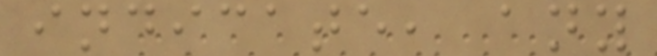indicate, any
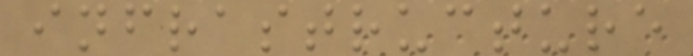infrastructure
